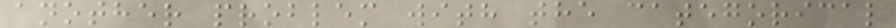another problem with the categorical
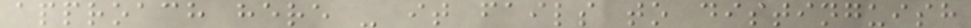approach here - it fails to distinguish
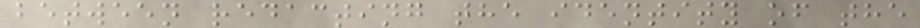between redacting the identity of the
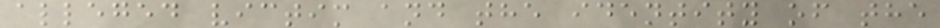alleged victim and the identity of the
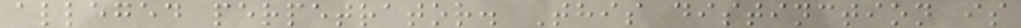alleged perpetrator. This distinction is
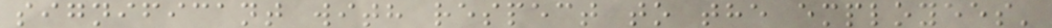significant with respect to the employees'
